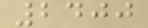2400
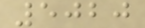5020
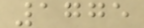1775
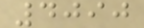4090
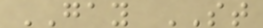GAY ST
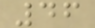46
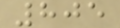805
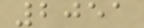2051
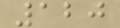120
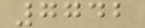7742
